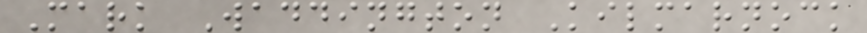Mark Waddington Kilmarnock
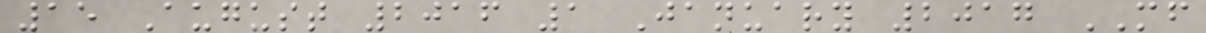15 August 2016 1 January 2017 MF
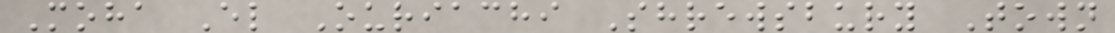Moha El Ouriachi Shrewsbury Town
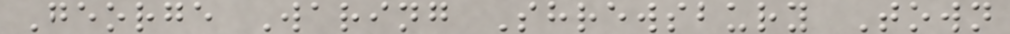George Waring Shrewsbury Town
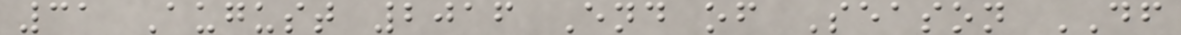31 August 2016 End of Season DF
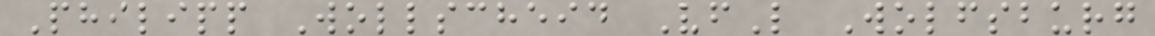Philipp Wollscheid VfL Wolfsburg
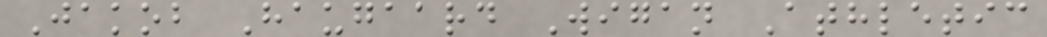Jakob Haugaard Wigan Athletic
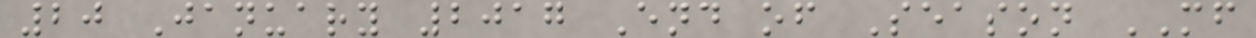20 January 2017 End of Season MF
